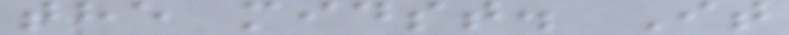the midst. It
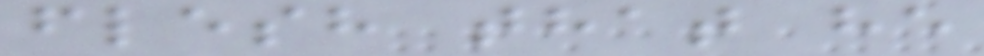flesh that he
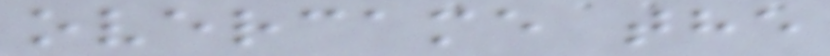overcame the
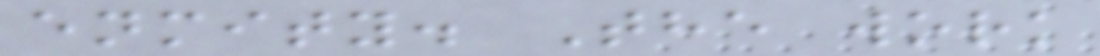enmity. The work
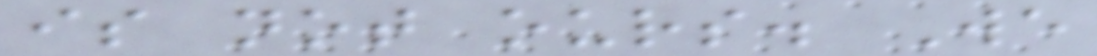is not ours. We
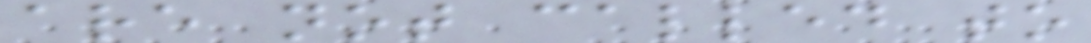are not called to
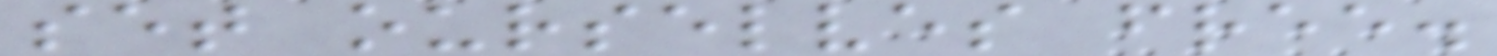set ourselves free.
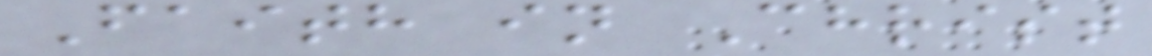Faith in Christ
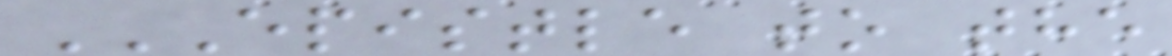EPISTLE TO THE
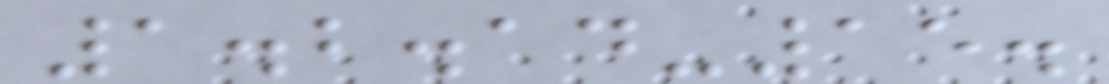1.2.14-15.
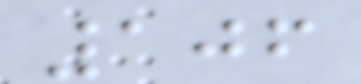106
